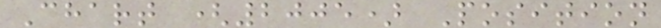Chart (2005) Position
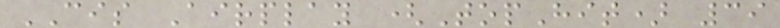CIS Airplay (TopHit) 39
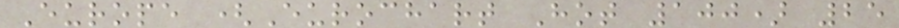Europe (Eurochart Hot 100) 25
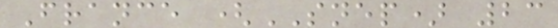France (SNEP) 23
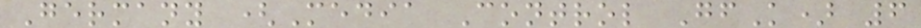Germany (Media Control GfK) 6
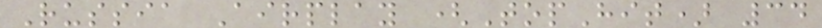Russia Airplay (TopHit) 34
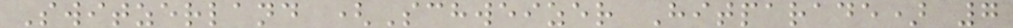Switzerland (Schweizer Hitparade) 7
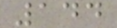144
